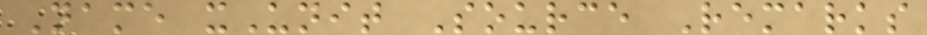Name xUnit Source Remarks
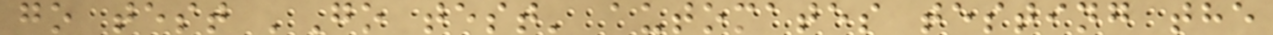go test 'Go test' automates testing the
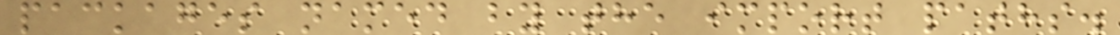packages named by the import paths.
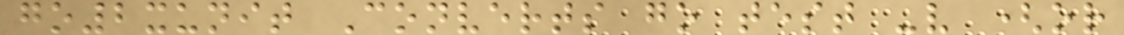go2xunit Converts go test -v (or
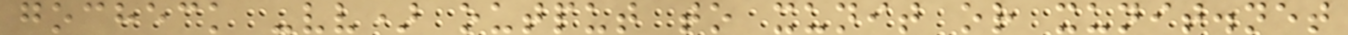gocheck -vv) output to xunit or xunit.net
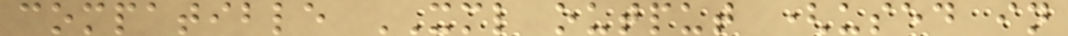compatible XML output (used in
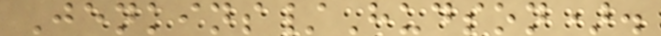Jenkins/Hudson).
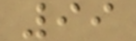99
